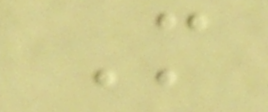M
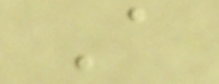A
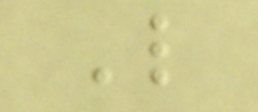L
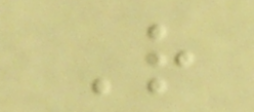R
